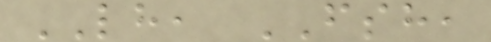LH, FSH,
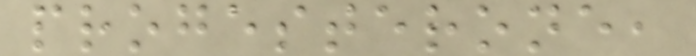progesterone,
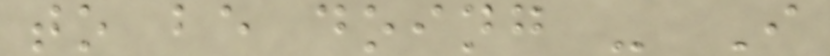to be doing - I
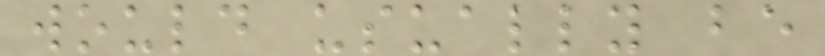would usually be
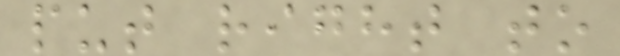put right to
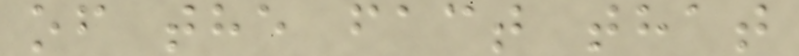of the fact that
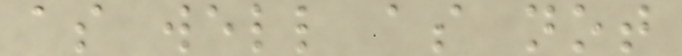as well as not
